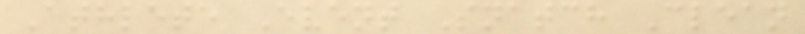Athlete Event Snatch Clean
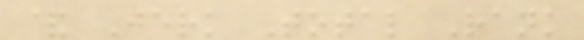& Jerk Total Rank
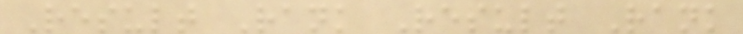Result Rank Result Rank
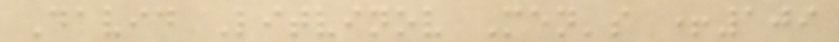David Litvinov Men's +109
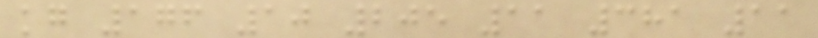kg 176 10 205 11 381 11
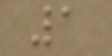1
